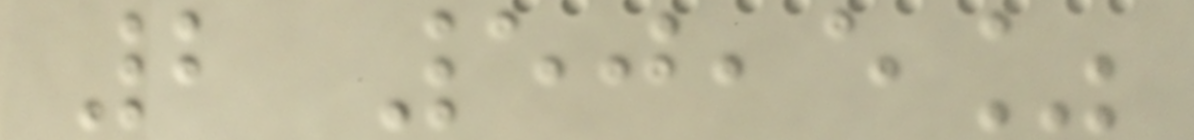2 50,5%
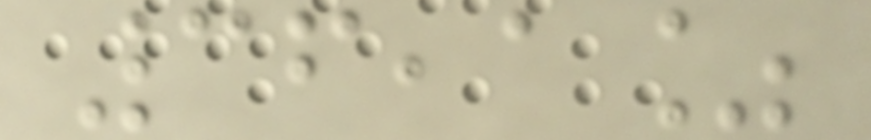36,1%
